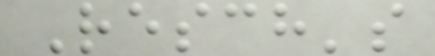Resch's
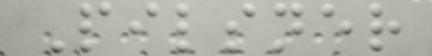Pilsner
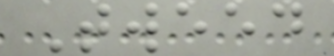Tweed
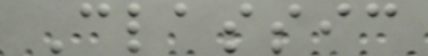Classic
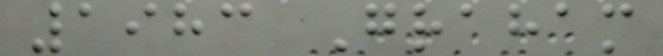1983 Graham
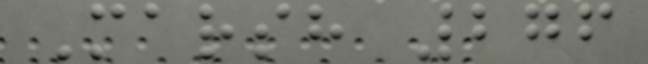Marsh 276
